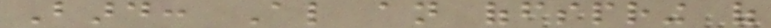Bard: Also an offspring of
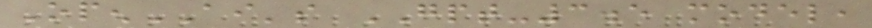OpenAI's GPT-3.5 model,
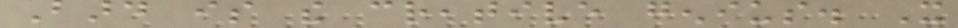Bard is the creative genius. It
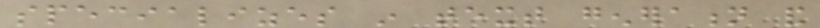specializes in text generation and
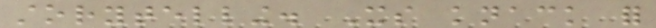storytelling. Its knack for
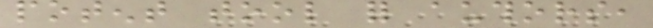potent tool for authors,
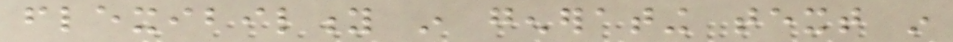flexibility in generating text in
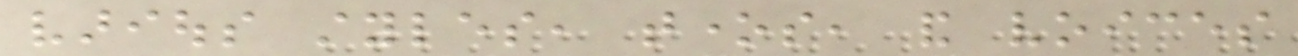various styles, tones, and voices
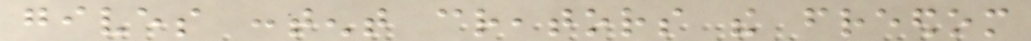gives content creators the freedom
